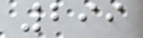299
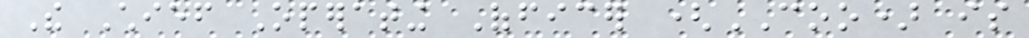The Chief Operating Officer (COO) is
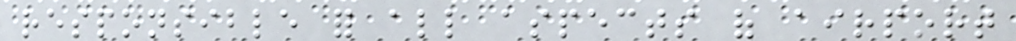responsible for all aspects of airport
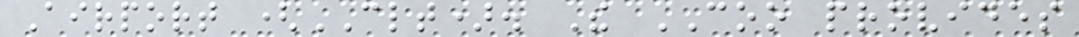Airport (CLT). The COO provides
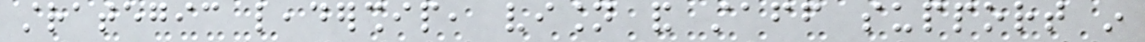strategic leadership, vision and staff support in
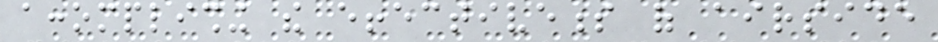accomplishing the effectiveness of airside
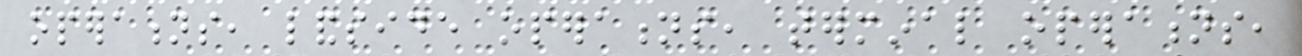operations, landside operations, terminal operations,
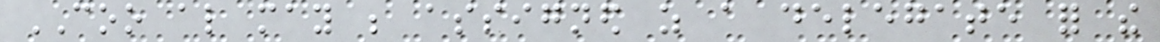COO also may be assigned as a delegate for the
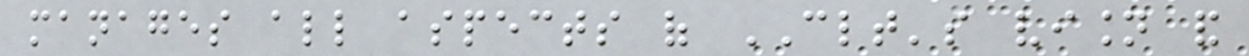manages all aspects of CLT's vision and
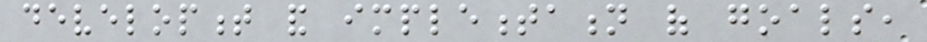development and implementation of goals,
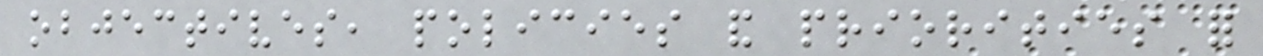objectives, policies and priorities for
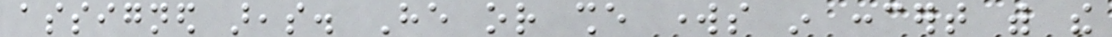assigned areas. He or she works in concert with the
